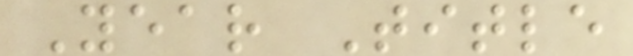Year Title
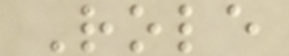Role
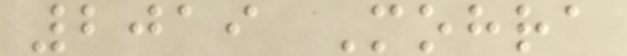2019 Mohra
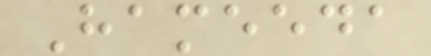Hameeda
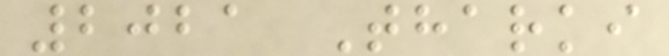2021 Tharki
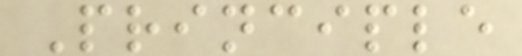Principle
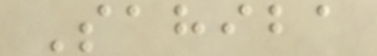Sahiba
